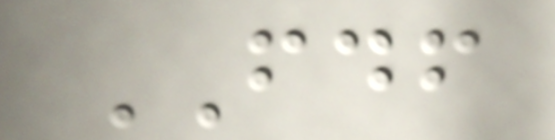FDF
